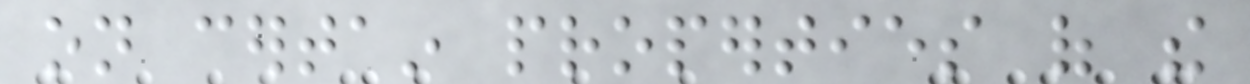on certain properties of the
